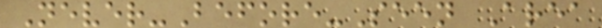Never-Before-Seen Area
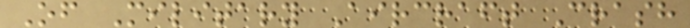Of Military Aircraft Crash
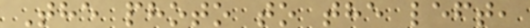The photo to the left,
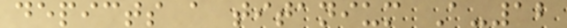depicts a titanium A-12
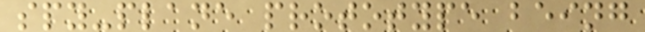spy-plane prototype being
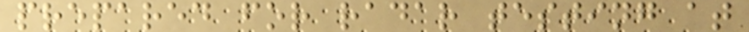prepared for radar testing at
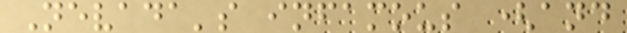Nevada's infamous (and
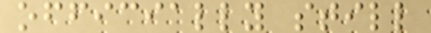officially still
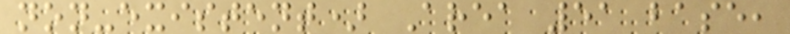non-existent) Area 51 base,
